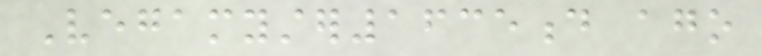Vegamyster1635d ago
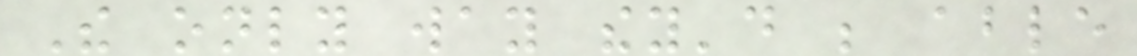The only way they'd be able
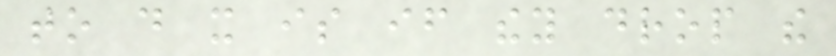to do it is if they drop the
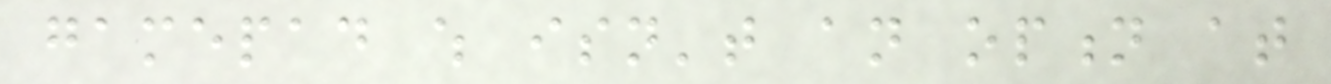gamepad which isn't an option at
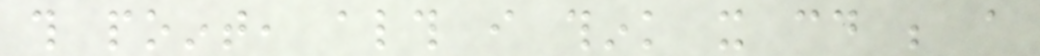this point, although i think it could be a
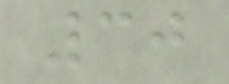30
